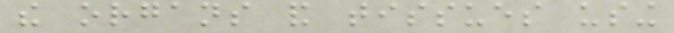the organs and tissues using
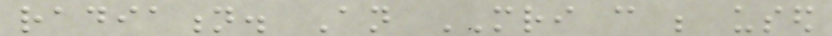radiation. An MRI can be used
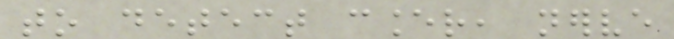to detect cancer, nerve
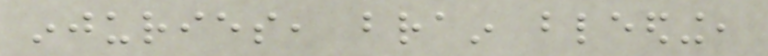injuries, brain bleeding,
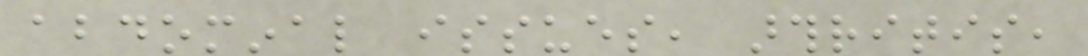abdominal issues, arthritis,
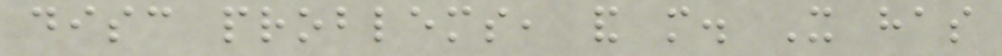disc problems, and more. It has
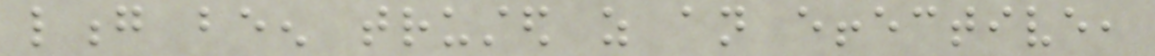long been trusted as an effective,
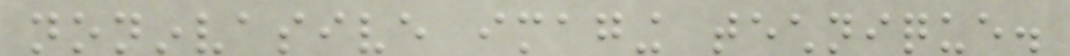noninvasive imaging technique.
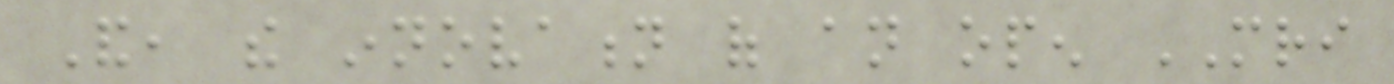And, the innovation of an open MRI
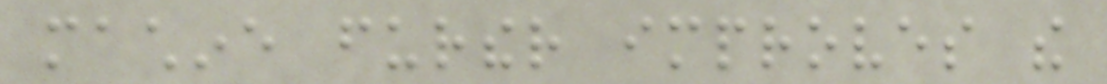machine further improves the
